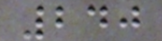240
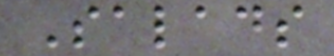Salads
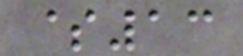$13
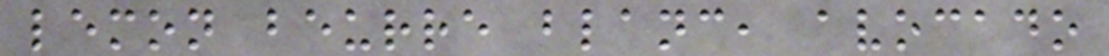lemon beurre blanc, avocado
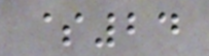$24
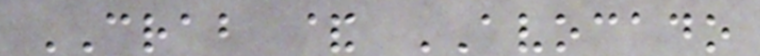CRAB & AVOCADO
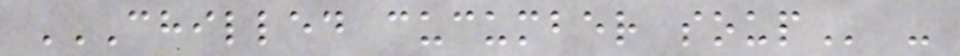CHILLED CUCUMBER SOUP -
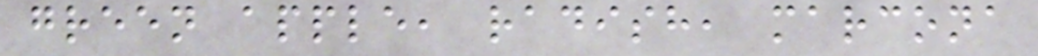green apple, radish, marcona
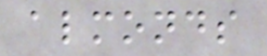almonds
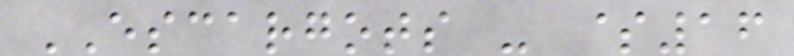ESCARGOTS - $16
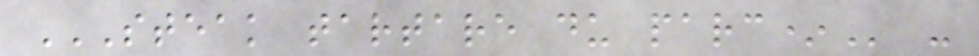STEAK TARTARE DU PARC* -
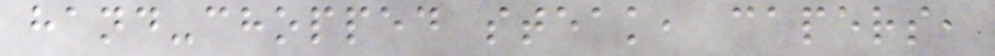hand-chopped steak, capers,
